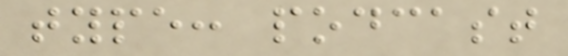type: podcast
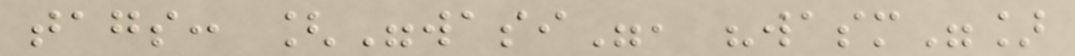tags: ["wasi", "wasm"]
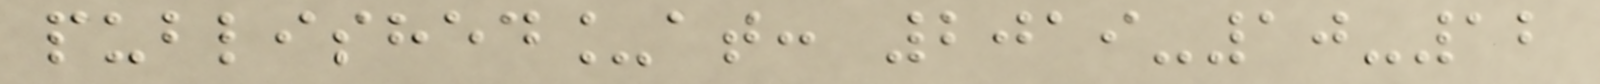published_at: 2019-10-12
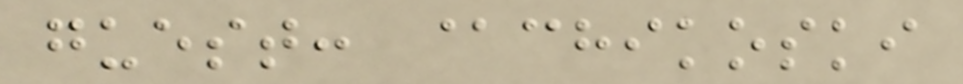guest: @chikoski
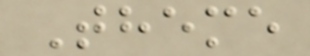Theme
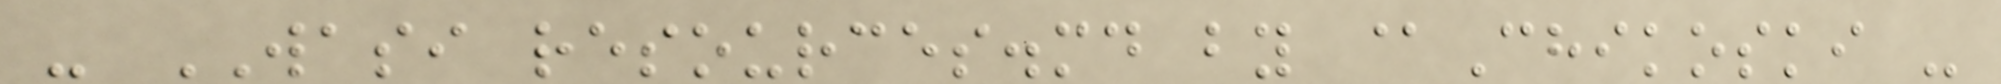- WASI resources.md by @Chikoski -
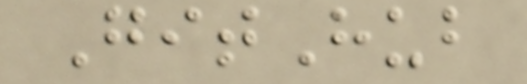GitHub
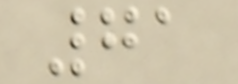71
